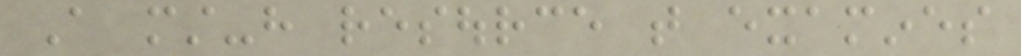A must-have resource that examines
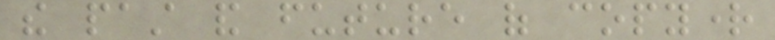the past and future of copyright
